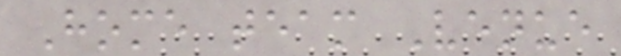Home team Venue
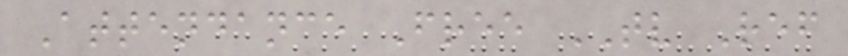Attendance Free TV Ref
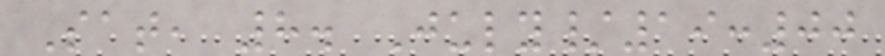Sat, 8. July/19:00
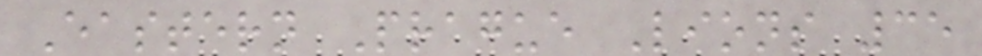Eastern Prague Lions 35
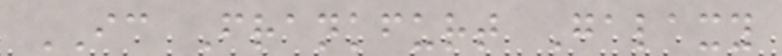IC Frankfurt Galaxy
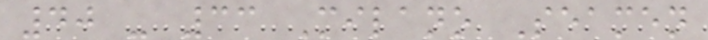40 - 33 Milano Seamen
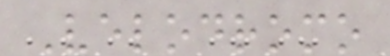Velodromo
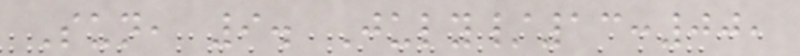Sun, 9. July/13:00,
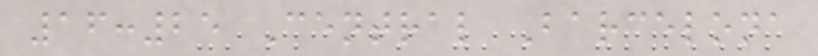16:25 Central Barcelona
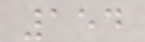154
